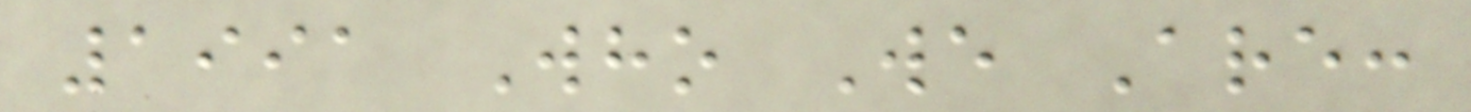1991 Who We Are:
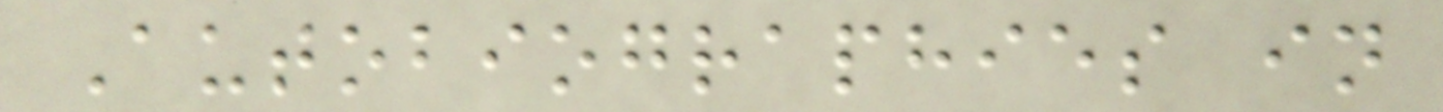Autobiographies in
